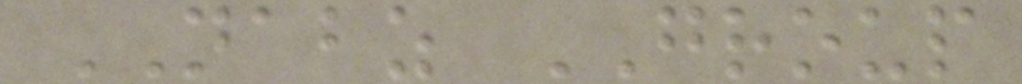NABZ GROUP
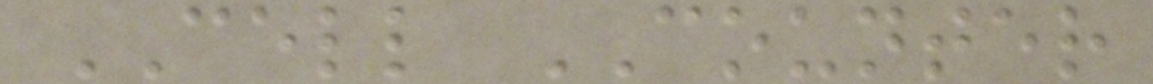CELL COUNTER
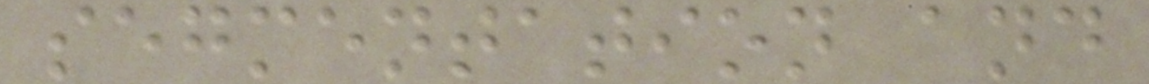segmentation and
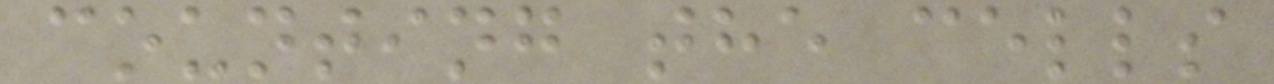counting the cells
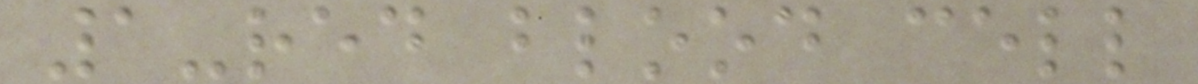1-red blood cell
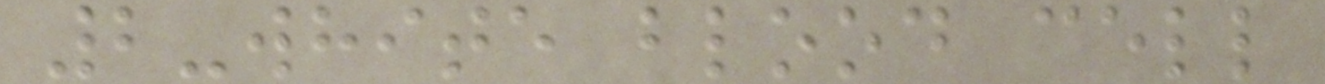2-white blood cell
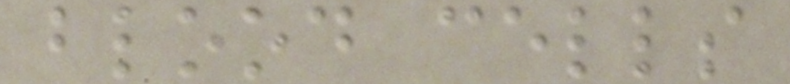blood cells
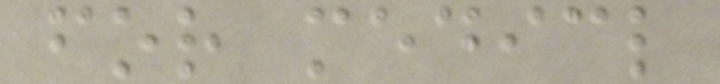for medicl
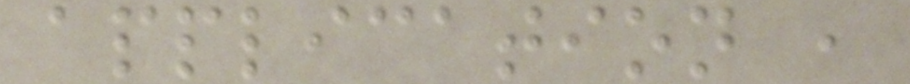application ,
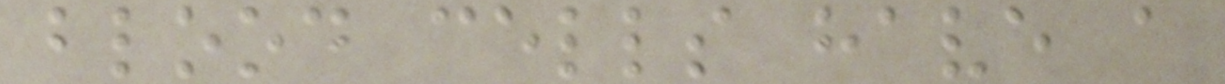blood cells have a
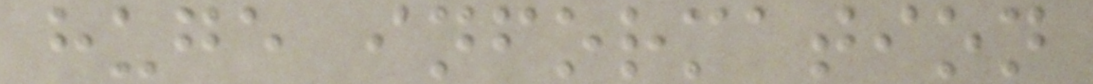huge information
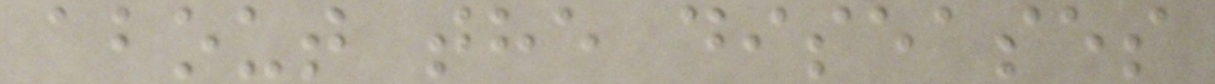about the diseases
